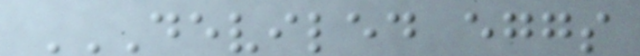DEVILED EGGS
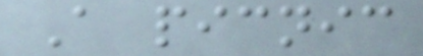A picnic
